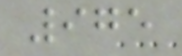975
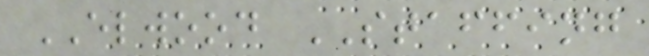ELWOOD STAFFING
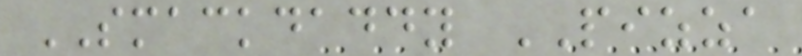SMACKDADDY PIZZA
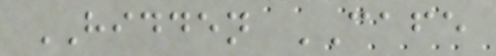HIDDEN CAFE
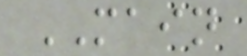MAIN
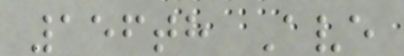156th Ave
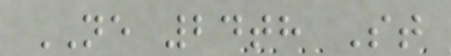NE 24th St
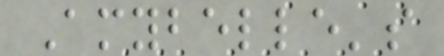Amybelle's
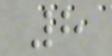8
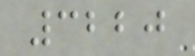3220
